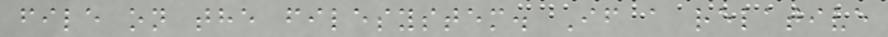file on the filesystem. If a relative
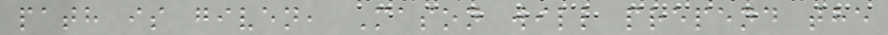path is given, Mason will prepend the
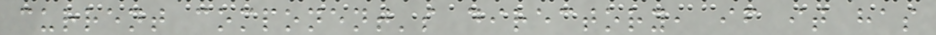current component's directory, if it has
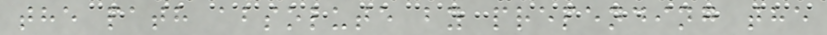the path absolute by prepending the
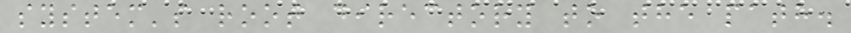system's root directory to the path.
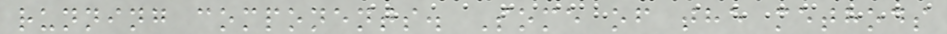running components. Some of the methods
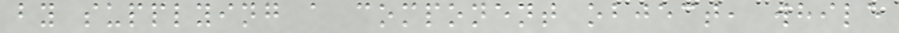by supplying a component object, while
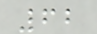62
